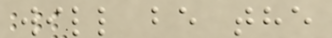will be the
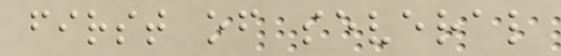first of several
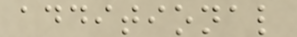additional
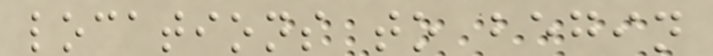locations to begin
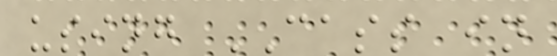using CASS in
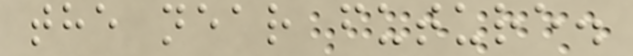the near future.
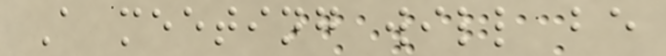A meeting will be
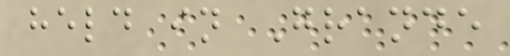held in Grande
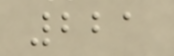221
